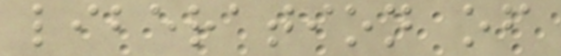liberation of
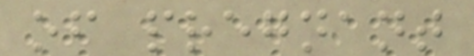of pregnant
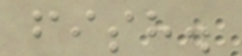fish.
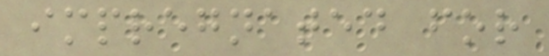impregnated for
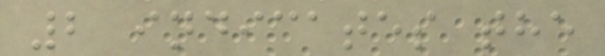2 indicates the
